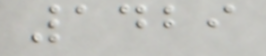1429
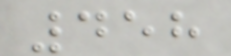458
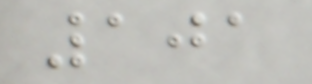101
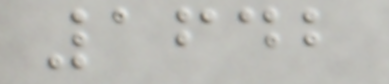1642
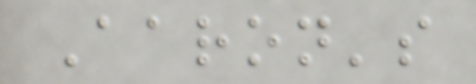Aaron's
